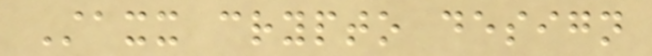Staxx crypto design
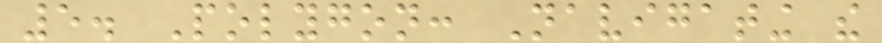5. Polygon: Navigating the
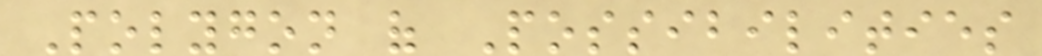Polygon of Possibilities
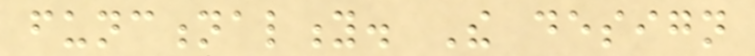functionality. The design
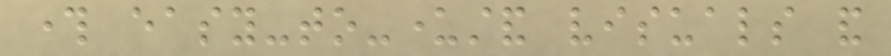through easy-to-understand visuals and
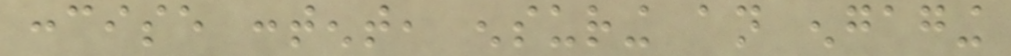concise content, ensuring an engaging
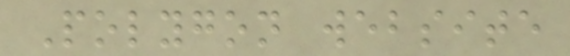Polygon website
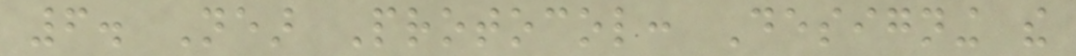6. Near Protocol: Designing the
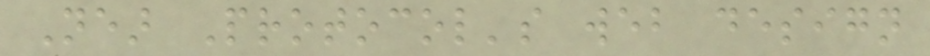Near Protocol's web design
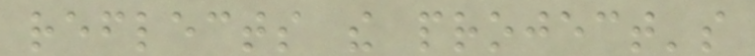reflects the project's
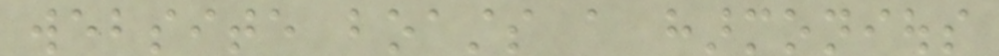website boasts a harmonious
